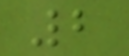2
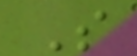S
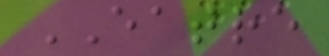EATRE
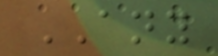ANY
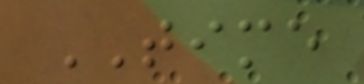TIME
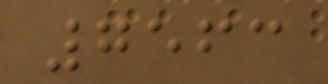7563
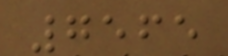7565
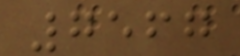7567
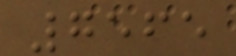7565
